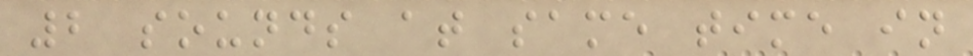2 sounds at same time in
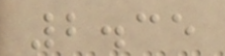2.35
